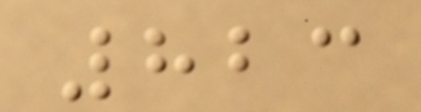823
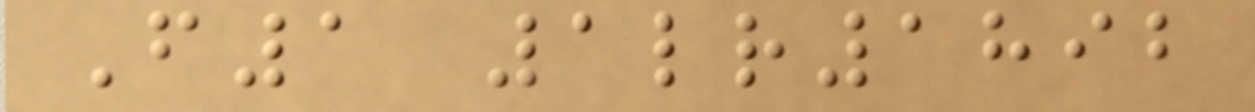F1 1lr1892
